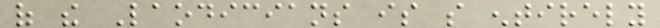of the Laodicians is so entirely
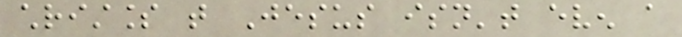christless that Jesus isn't even a
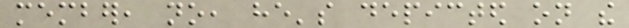member, no, he's depicted on the
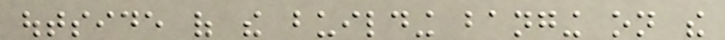outside of the building banging on the
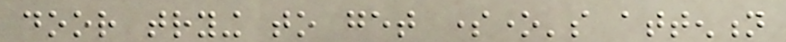door trying to get someone's attention
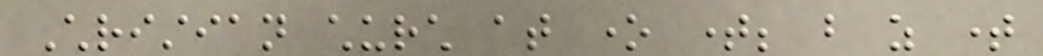Christian church at one time; but as time
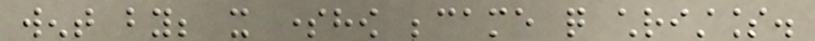went by; it somehow became quite christless.
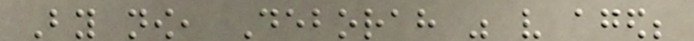By now, Deborah was very aged;
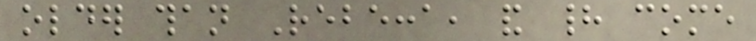older than Rebecca, and had come
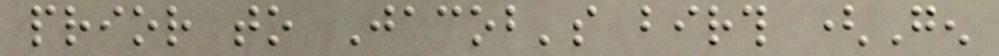prior to Jacob's birth (Gen
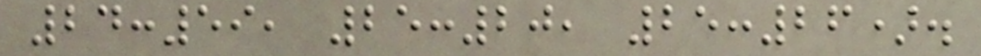24:59, 25:20, 25:26).
